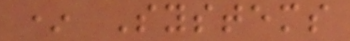* Systems
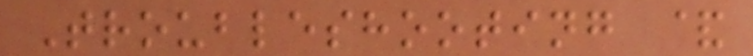Troubleshooting &
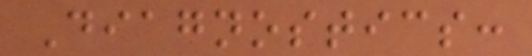Diagnostics:
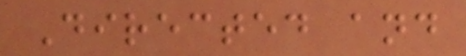Directed and
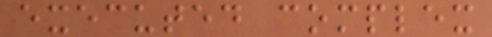executed complex
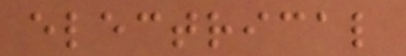electrical
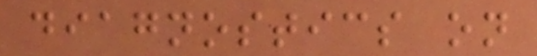diagnostics on
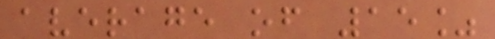average of 15%
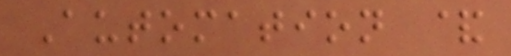Automation &
